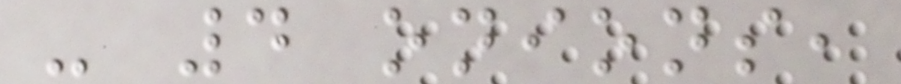- 4 onions,
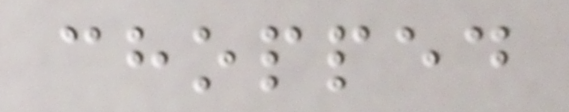chopped
